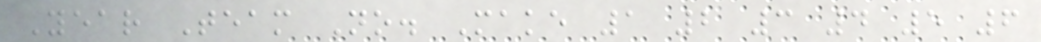Year Team No. Make 1 2 3 4 5 6
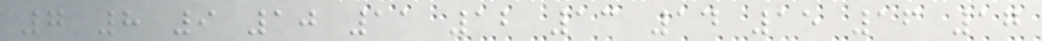7 8 9 10 11 12 13 14 15 16 17
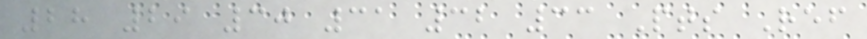28 29 30 31 32 33 Pts Ref
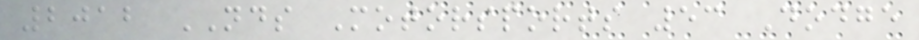2012 NDS Motorsports 53 Dodge
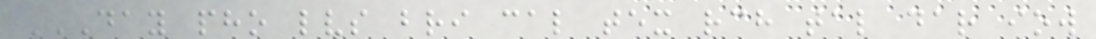DAY PHO LVS BRI CAL TEX RCH TAL DAR IOW
